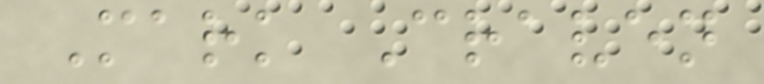Mark Craven
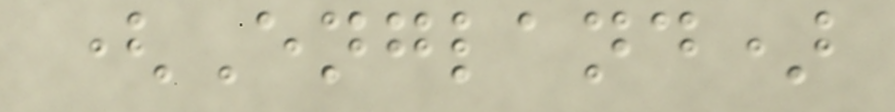(England)
